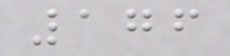176
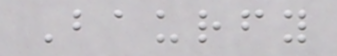Baurfy
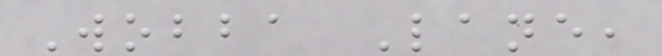Wobba Lane,
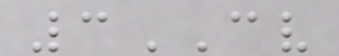3CV
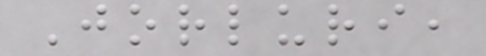Jorluri,
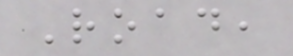Road,
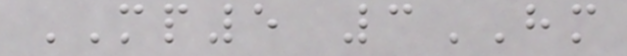MP5 3HM
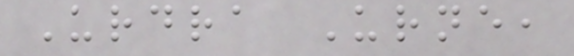Urdra Urne,
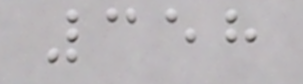358
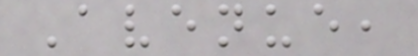Avenue,
